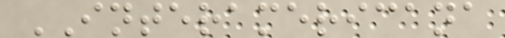INTERAMERICANA
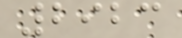2923
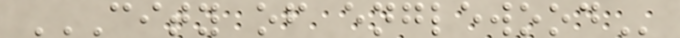CITY OF ENGLEWOOD
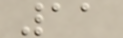11
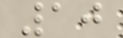10
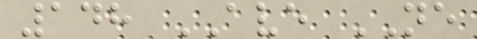148 AVE NE
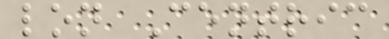lon Centric
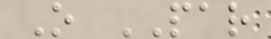O PAR
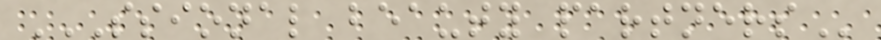SSIONAL BEAUTY PARTNERS
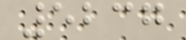5237
